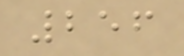256
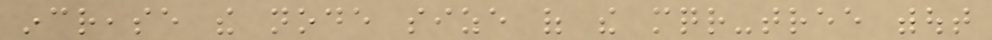increase the node size of the mqr-tree without
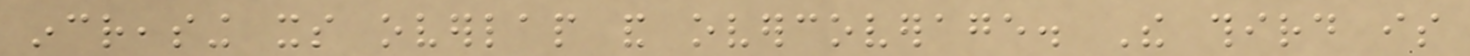increasing its overlap and overcoverage. The third is
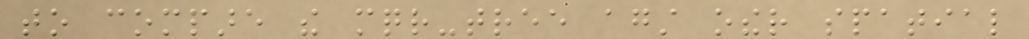to compare the mqr-tree against other spatial
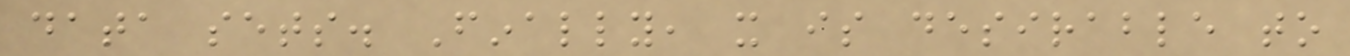data sets. Finally, it is desirable to
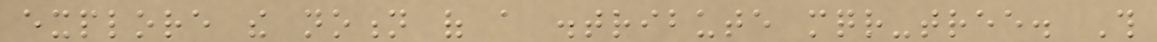explore the notion of a distribute mqr-tree. This
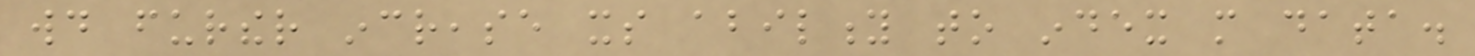would further increase its ability to index more data.
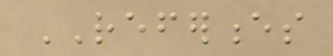REFERENCES
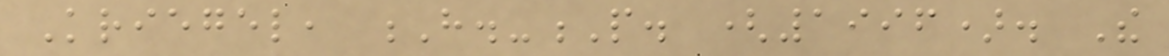Kriegel, H.-P. (1996). The
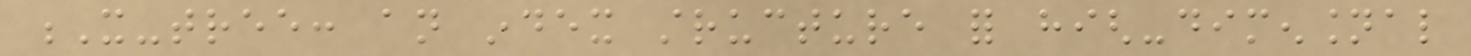X-tree: an index structure for high-dimensional
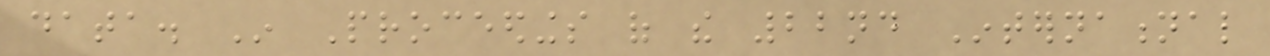data. In Proceedings of the 22nd International
